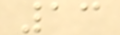13
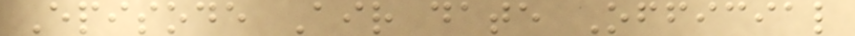Episode Air date Official
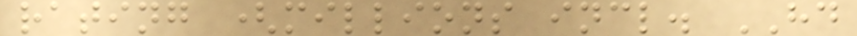rating (millions incl. HD
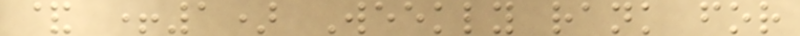& +1) Weekly rank for
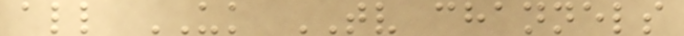all UK TV channels
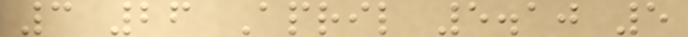3 26 April 5.10 5
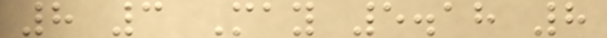8 3 May 5.18 8
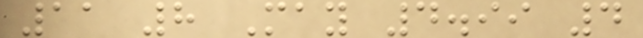11 8 May 4.99 4
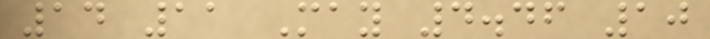14 11 May 4.46 10
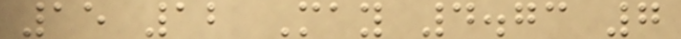15 12 May 4.73 7
